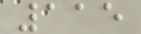115
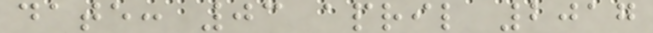date: 03 april 2017
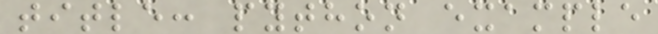title: python example
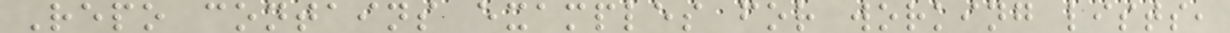Repo contains examples for working lists,
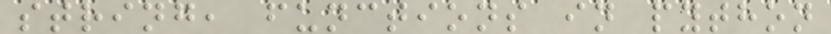string, functions in python
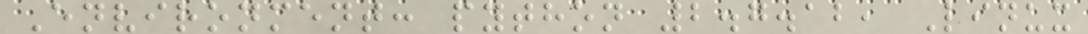Environment: python 2.7.12, Linux
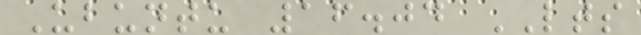Ubuntu 16.04 LTS
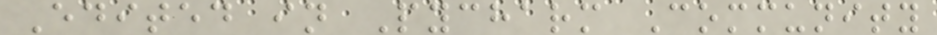Edited in Pycharm Community
